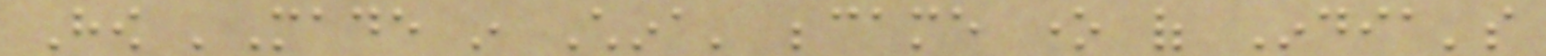How 'Made in China' became one of India's
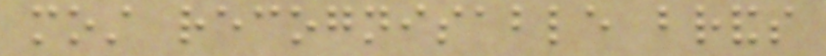most recognisable brands
